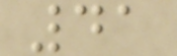41
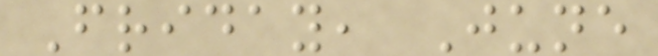Friday, June
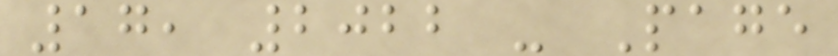17, 2022 - Page
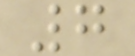7
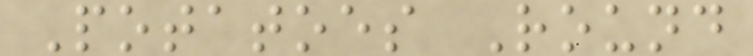Potatoes Round
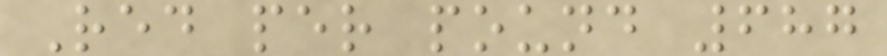Red per pound 687
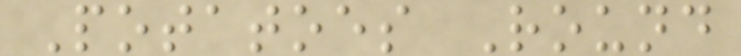Potatoes Round
